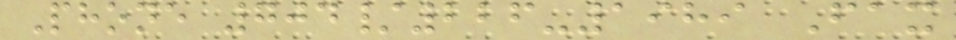Phone 704/226-1989 Fax
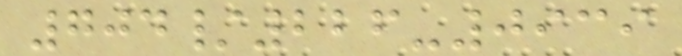704/226-0939
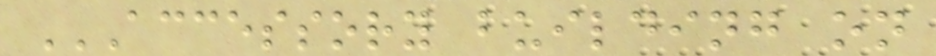ACCESSORY BUILDING ON
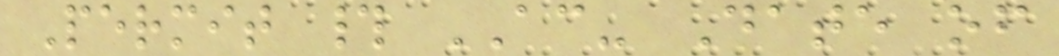Permit # AC- Date of
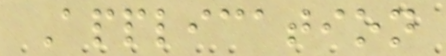Application
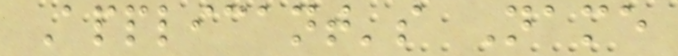Applicant's Name
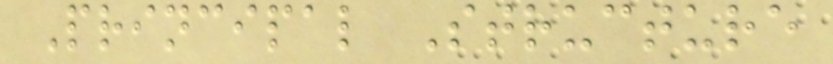Principal Structure
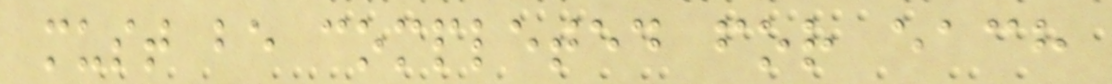must be completed for each
